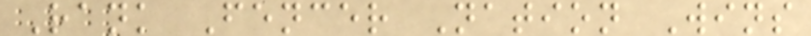Rank Fencer Nation Wins
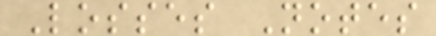Losses Notes
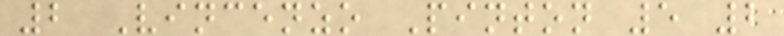2 Vincenzo Pinton 5 2
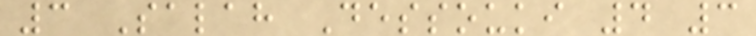3 Salah Dessouki 4 3
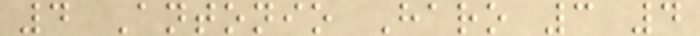4 Antonio Haro 3 4
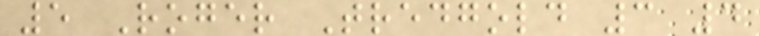5 Roger Tredgold 3 4
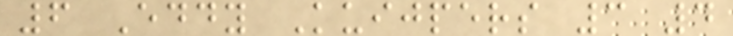6 Eddy Kuijpers 3 4
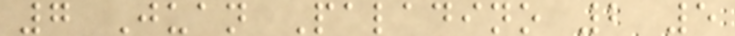7 Juan Paladino 2 5
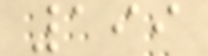199
